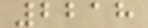2218
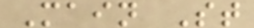Main St
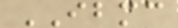IBMC
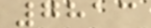7813
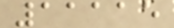11115
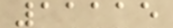11115
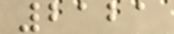2121
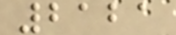2121
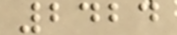2424
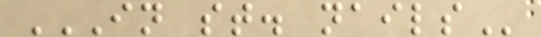IN ST. NAILS
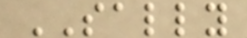SALLY
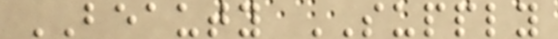BEAUTY SUPPLY
